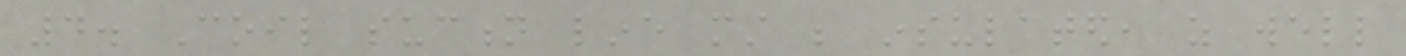4. Coil suction line must be insulated, as well
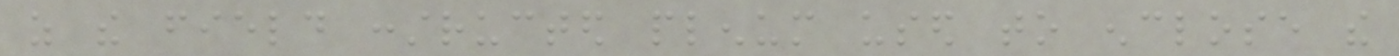as the field constructed plenum used to enclose the
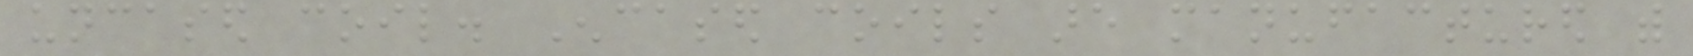uncased coil. Encased coils are manufactured with
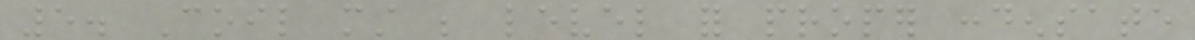5. Coil must be level for proper condensate
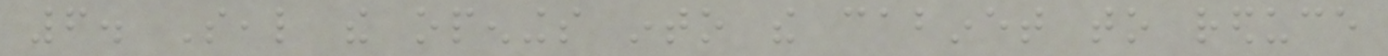6. Seal the openings into the cabinet to reduce
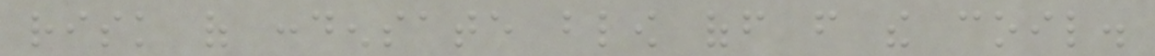risk of condensate blow off from the coil.
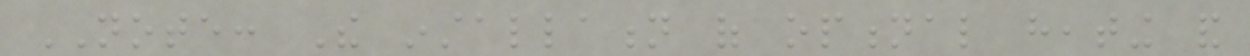NOTE: The installation of optional heating and
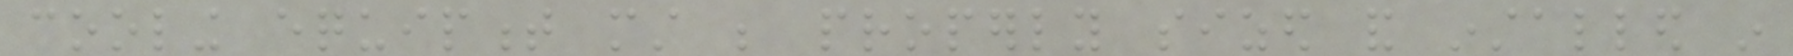cooling equipment must be properly sized and installed in
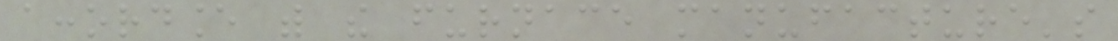accordance with the furnace manufacture's
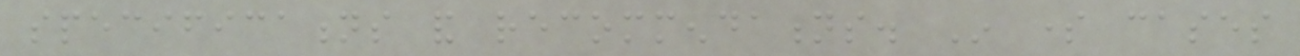specifications and recommendations. In some cases
